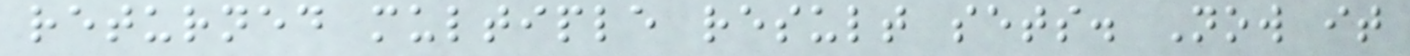returned multiple result sets. Now it
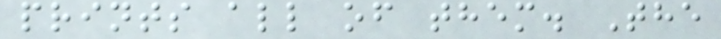prints all of them. The
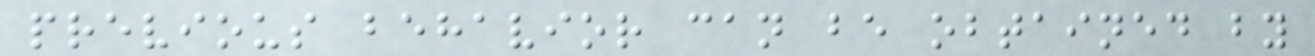previous behavior can be obtained by
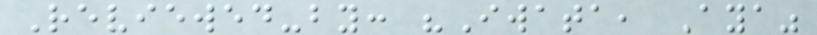Reviewed-by: "Iwata, Aya"
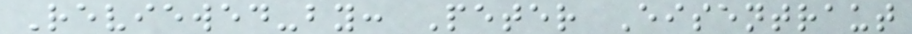Reviewed-by: Peter Eisentraut
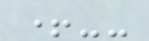+--
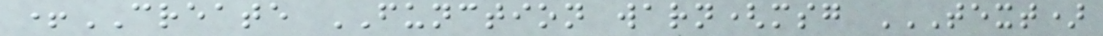+CREATE FUNCTION warn(msg TEXT)
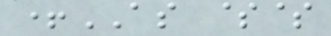+AS $$
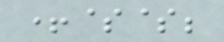+$$;
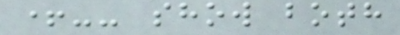+-- show both
